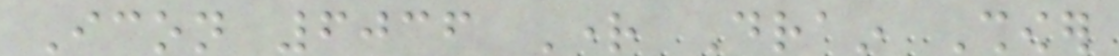Icon 6036 Right Drain Shower
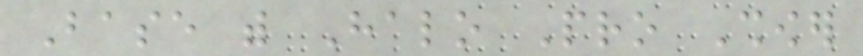Base with Halo Pro Shower
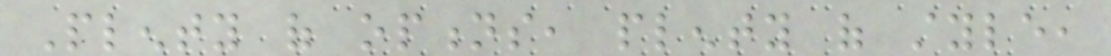Plenty of options, plenty of style,
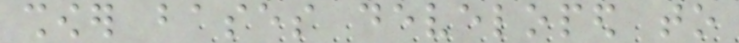shower bases developed to
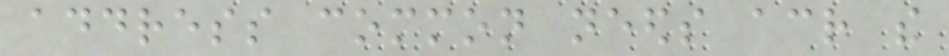address common needs across the
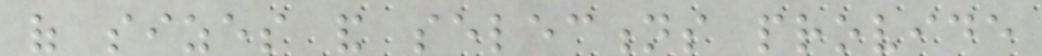of sizes and selections provide
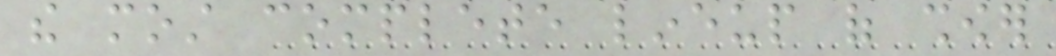the most complete lineup of shower
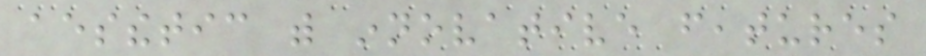aesthetic with innovative features
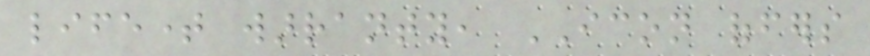lifetime warranty, ICON offers
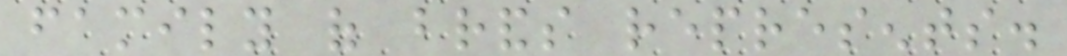family of brands represents.
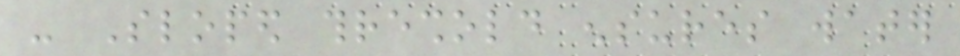- Sloped threshold ensures water
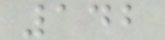142
